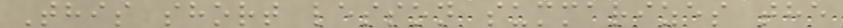This short lesson summarizes the
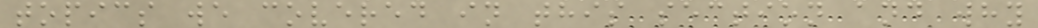topics we covered in this section and why
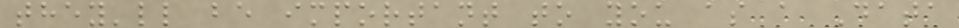they'll be important to you as a Data
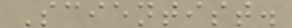Scientist.
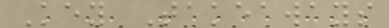Key Takeaways
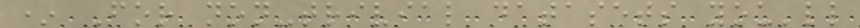* For non-trivial datasets you'll
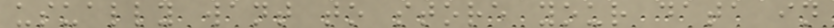usually want to store your data in
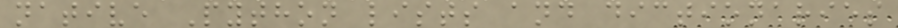native Python lists and dictionaries
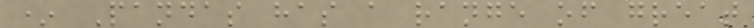* Pandas has a range of great
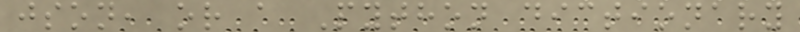json, or a Python dictionary
